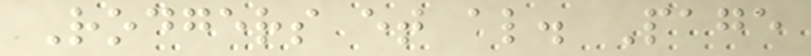Rodgers et al. Page
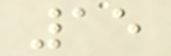15
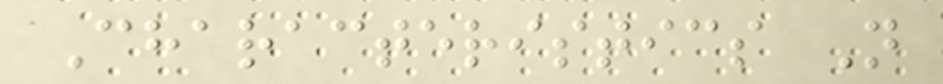Characteristics N
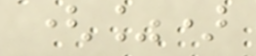(%)
